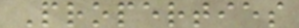Properties
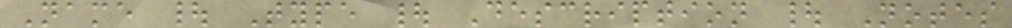Name | Type | Description | Notes
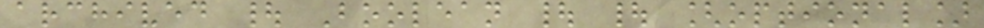archived | Boolean | | [optional]
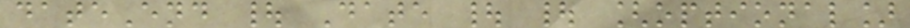dateEnd | Date | | [optional]
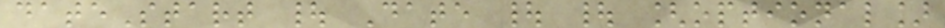dateStart | Date | | [optional]
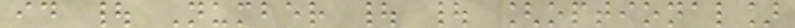id | Number | | [optional]
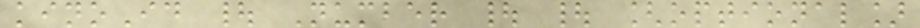kinoId | Number | | [optional]
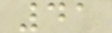41
